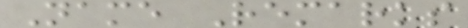Name Remarks
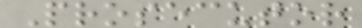Prosecutor
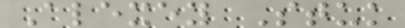Alexey Stuk
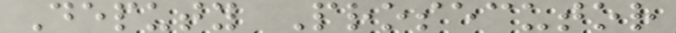Deputy Prosecutor
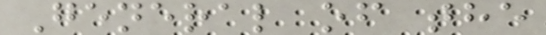General of the
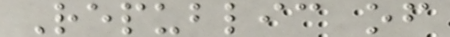Republic of
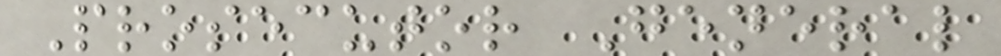Prosecutor General
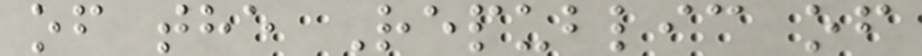of the Republic of
